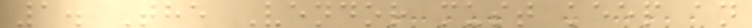1. The Vendor must keep an
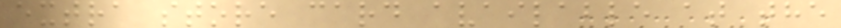extra store card available at the
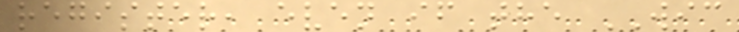register, even if the WIC
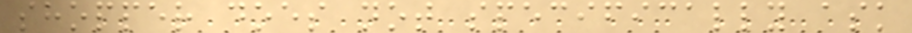shopper does not specifically ask
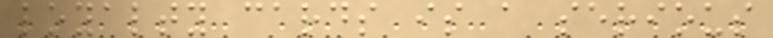loyalty cards is a serious
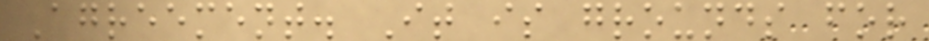Agreement. It is grounds for
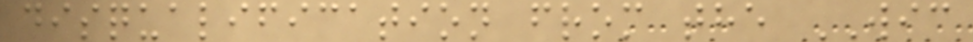disqualification from the WIC
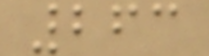263
